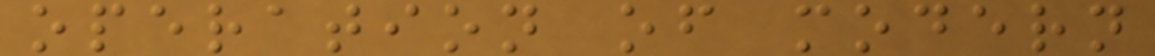operation of modern
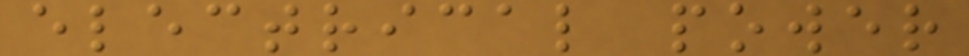electrical power
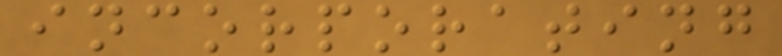incorporating
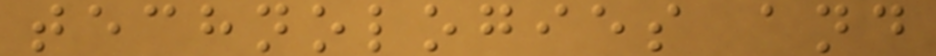technologies and
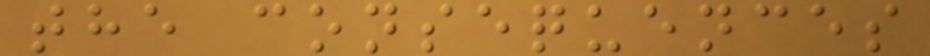the consequences
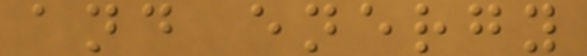and energy
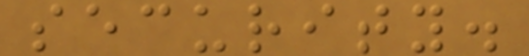security.
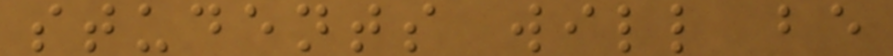students will be
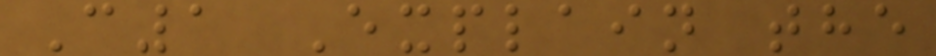C1 Explain the
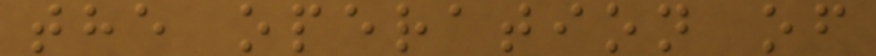the operation of
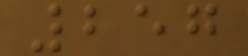257
